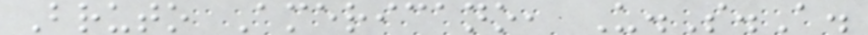Bruto Americano, U.S.A.
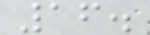16.
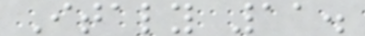Italy 11.
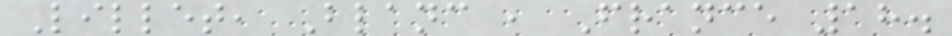Lillet, Blanc , France 18.
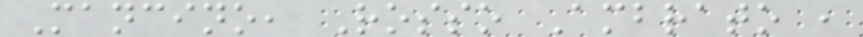Mancino, Rosso Ambrato ,
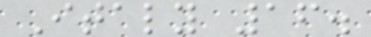Italy 16.
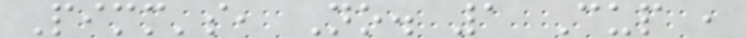Pimm's, No. 1 Cup ,
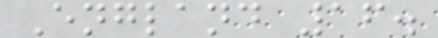England 16.
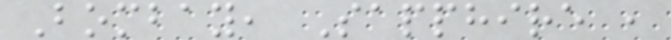Bombay, Sapphire ,
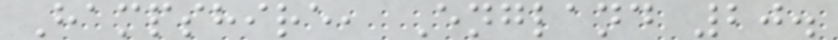Hampshire, England 20.
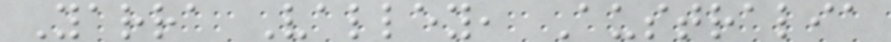Yarra Valley, Australia
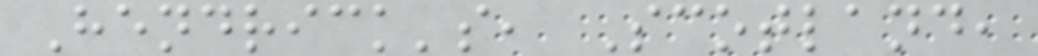Hendrick's, Scotland,
